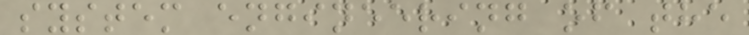system engineering of the
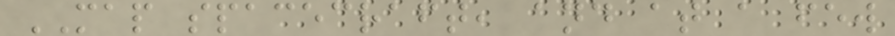MAP spacecraft, and at a few
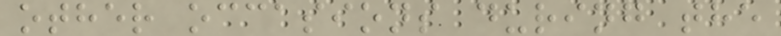other occasions during the
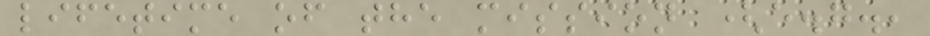lifetime of the mission (e.g.,
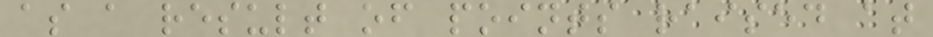as a result of points raised at
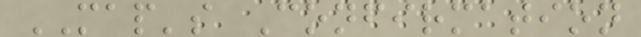MAP's Confirmation
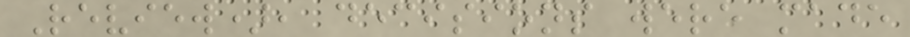Review), decisions were made
